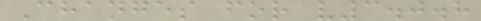Changes for v3.0.8
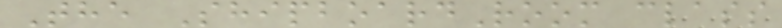The ShipboardRoom class
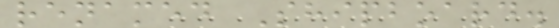renamed Shipboard.
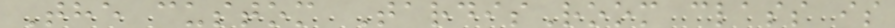The custom TardisRoom class is
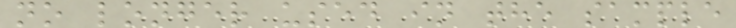no longer used in the sample
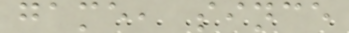game, since
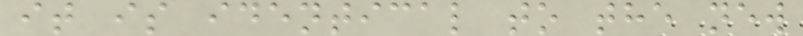it is identical to the new
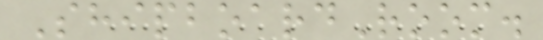ShipboardRoom.
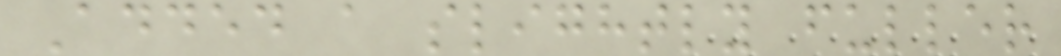Added a slightly fuller
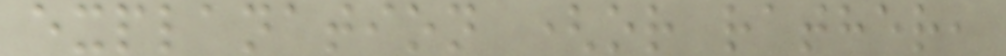explanation (or rather,
